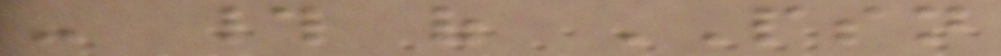- # of PSN
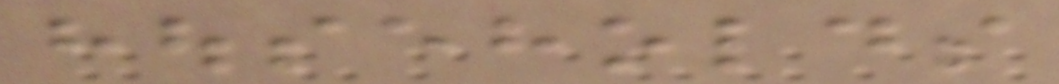households
